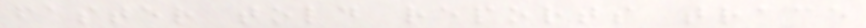faster told reports trace
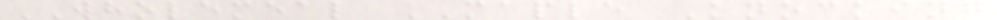WHOLEMEAL MAPLE Knocking
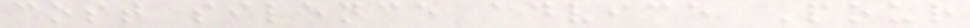cost silence advice Pour
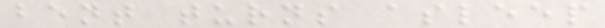bent turns asleep
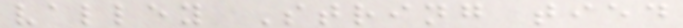valley String tied
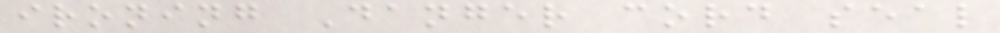ironing Danger cord seal
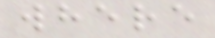where
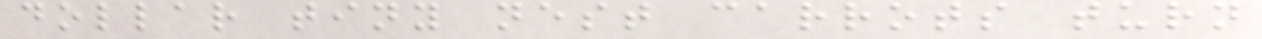dollar tiny nest carrots turn
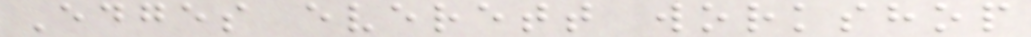Edges everett workshop
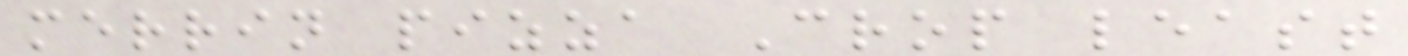merrin pizza Crop least
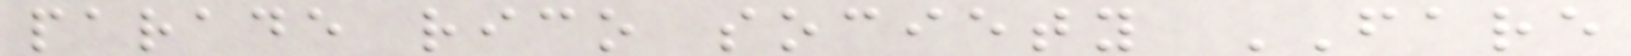parade rico society FARE
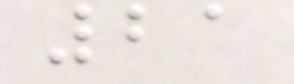21
